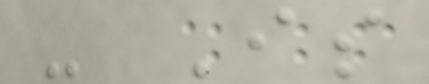- Is
